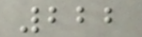222
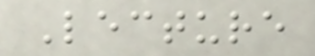Lecture
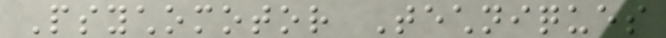Psychomotor Techniques
